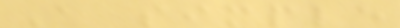A simple
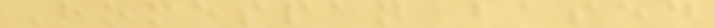Homespan based
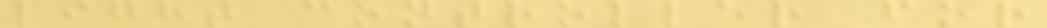light controller for
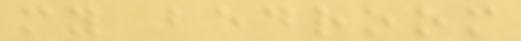my bedroom
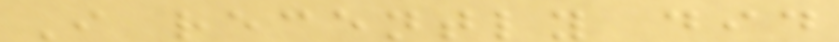I recently did
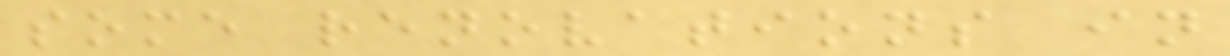some renovations in
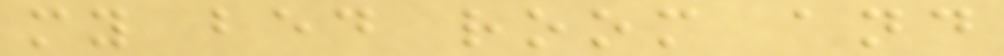my bed room and
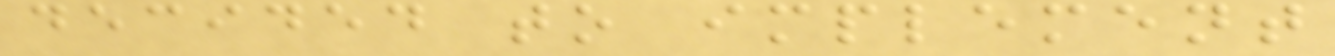decided to implement
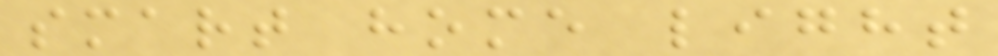smart home light
